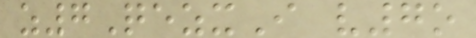z7QezxI v7o
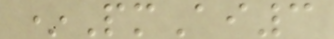*PmAi3
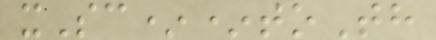xSc**toTh
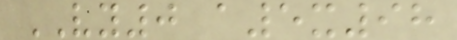VY0 a5x98
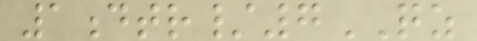1dtr/7QZ
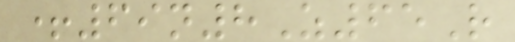+69n8Z65R
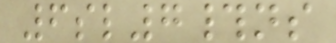6sl7#ns
